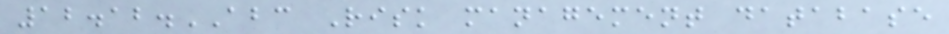12.12.ABC Risk management database
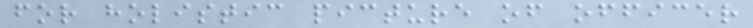for holistic picture of officer
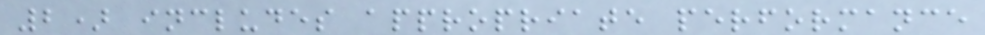2) includes appropriate performance
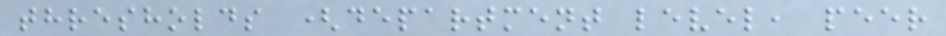thresholds (department level, peer
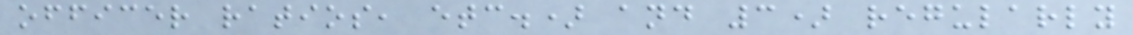officer ratios, etc.) and 3) regularly
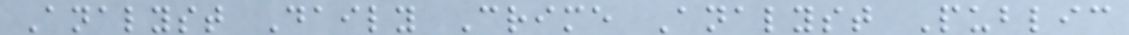Analyst Daily Crime Analyst Public
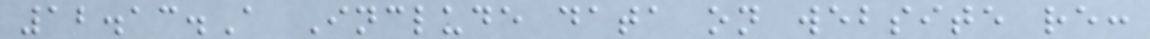12.13.A Include data on website re:
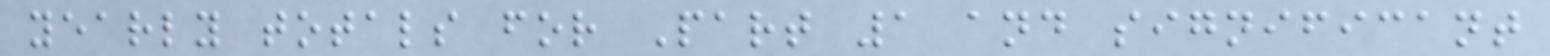yearly totals for Part 1 and significant
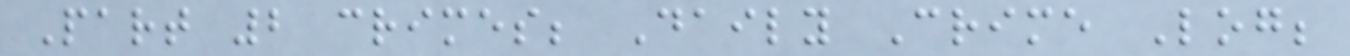Part 2 crimes; Daily Crime Log;
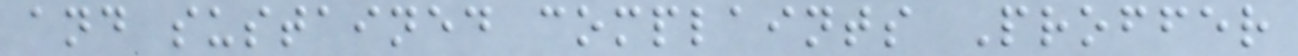and sustained complaints Proffer
